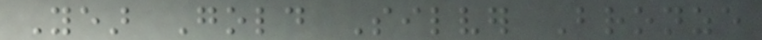Year Gold Silver Bronze
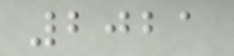2021
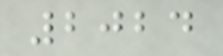2024
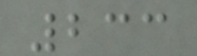233
